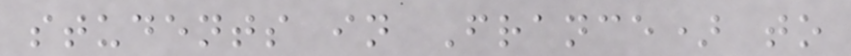students in France) to
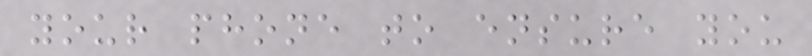your phone to ensure you
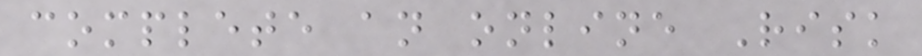complete an online Risk
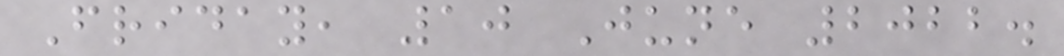Friday, 10 June 2022.
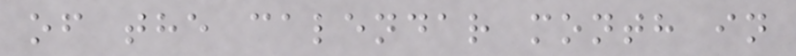of the calendar month in
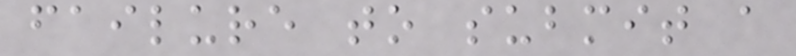failure to submit a
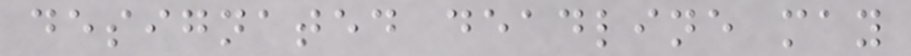designated deadline may
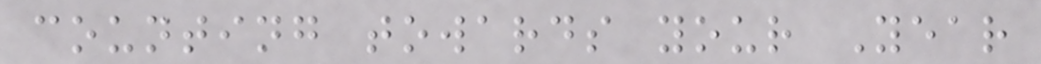counting towards your Year
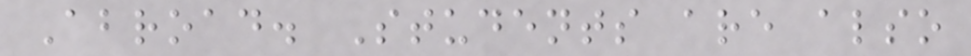Abroad. Students are also
